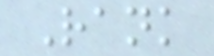Rank
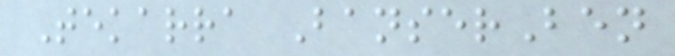Tekarra BanserBen
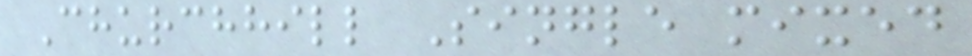Churchhill Single mixed
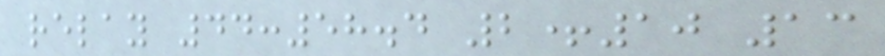relay 44:58.4 2+10 13
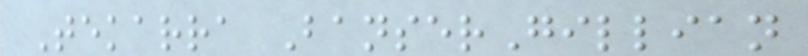Tekarra BanserGillian
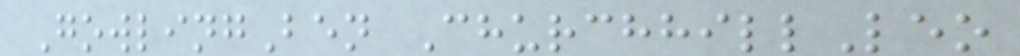GowlingBen ChurchhillLeo
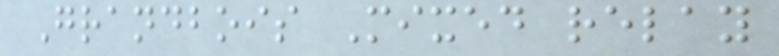Grandbois Mixed relay
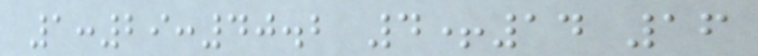1:29:40.2 4+14 16
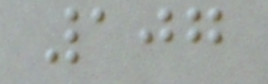107
